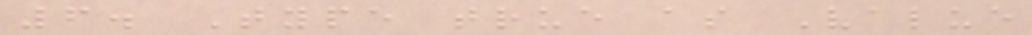6. Type true as Value
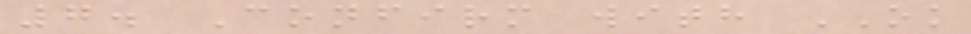7. Confirm with OK
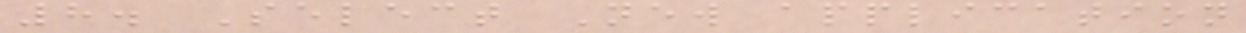8. Select New application
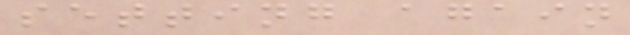setting again
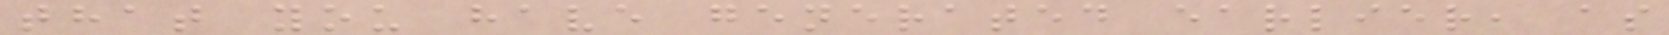that you have generated earlier, as
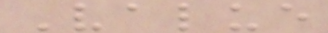Value
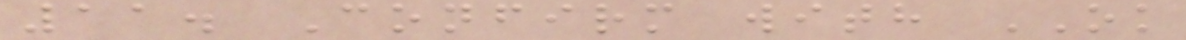11. Confirm with OK
